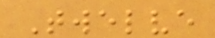Twelve
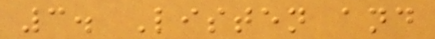3. Listen and
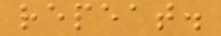repeat.
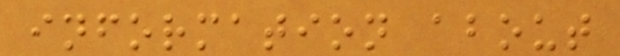information about
